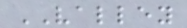VALLEY
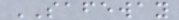SAFEWAY
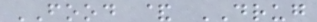FOOD & DRUG
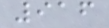916
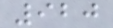920
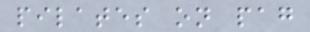pilates on pag
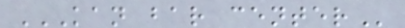KAN BAR CENTER
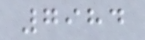7984
